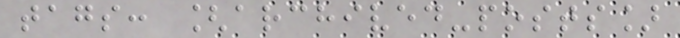tags: [archived-posts]
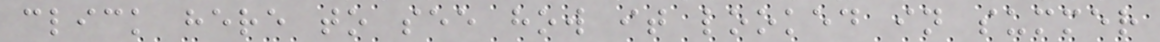click here to see how it looked in summer
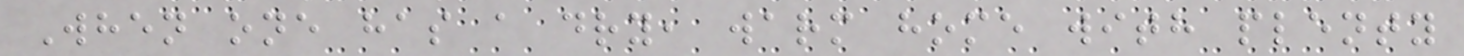When one has a dry, warm home with plenty
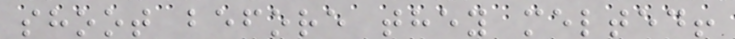shoot before they melted!
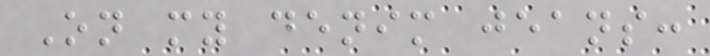On my denim jeans:
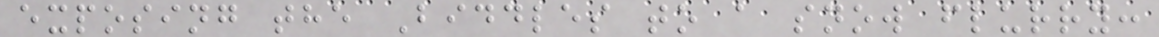exposing the Biddles to a snow flurry:
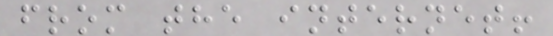from the internet!
